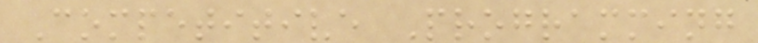Competitive Programming
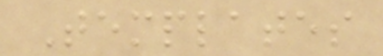Templates
